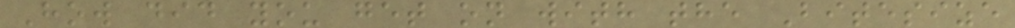How did you get on with the Bitesize
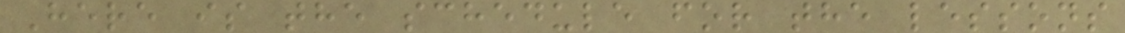Here is the schedule for the lessons
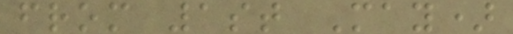from 1st May)
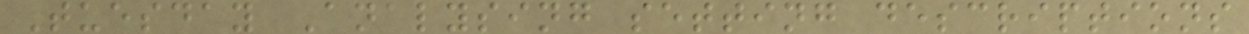Tuesday Analysing setting descriptions
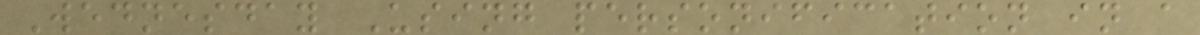Wednesday Using personification in a
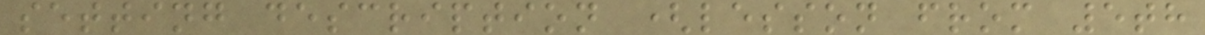setting description (lesson from 5th
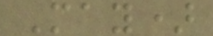May)
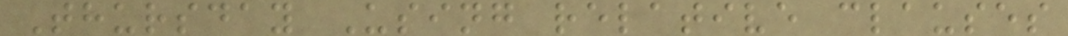Thursday Using relative clauses
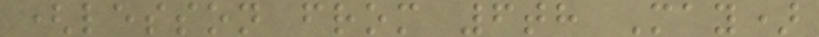(lesson from 6th May)
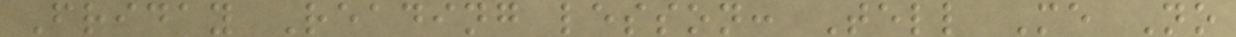Friday Reading lesson: Tell Me No
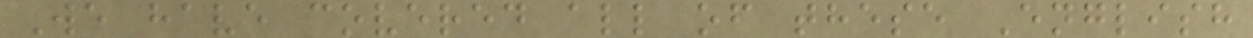We have covered all of these English
